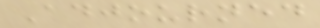Adjourned
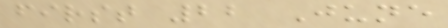first 22 June
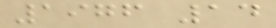1976 14
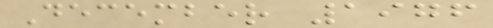December 1976
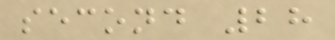second 28
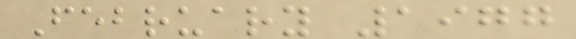February 1977
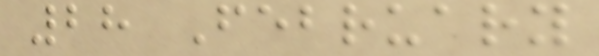28 February
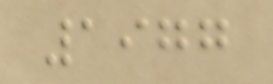1977
